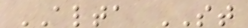ALTA ST
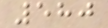580
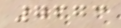7673
